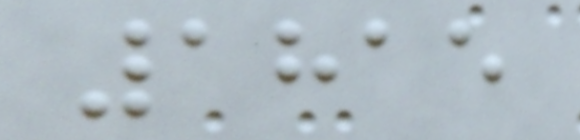1815
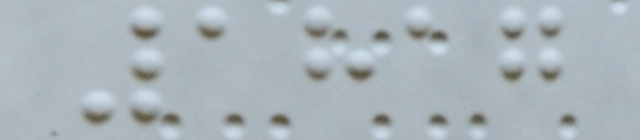1817
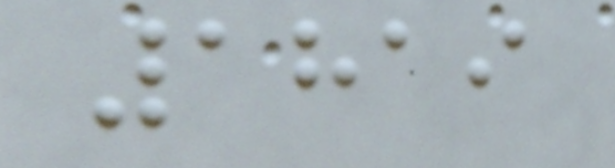1819
